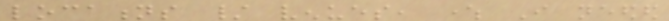locations / venues, where I needed
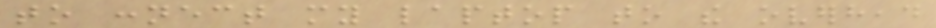to connect my laptop to the overhead
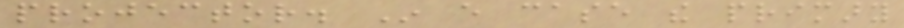projector. In every case the primary
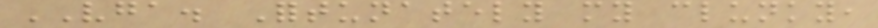VGA. Fortunately my clunky,
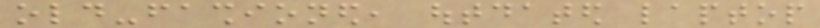old-fashioned, outdated laptop
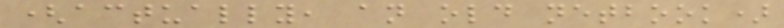(actually, an old netbook)
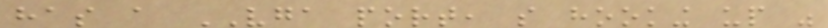has a VGA port, so hooking up was
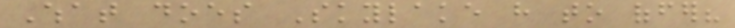What does Skylake have to offer?
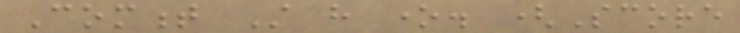Comment Still have one. (Score
